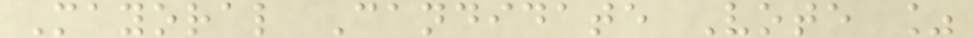Mayoral Candidate Vote %
